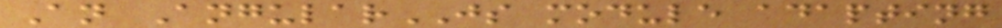An AngularJS module adapting
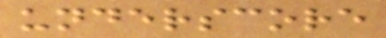underscore
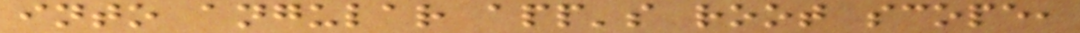into angular app's root scope,
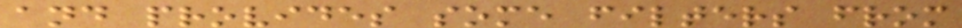and provides some filters from
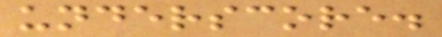underscore.
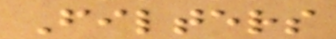Filters
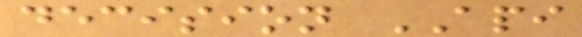decision API
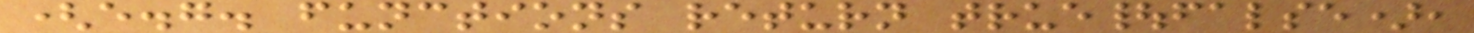(e.g. functions return true|false),
